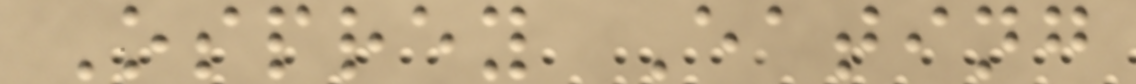Osprey Eating
